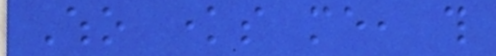Who knows me, this
